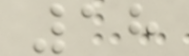18
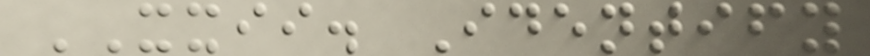XXII. Identify
